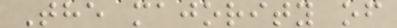The majority of
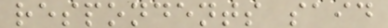respondents said
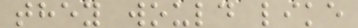they would like
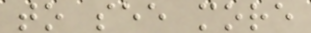to see more
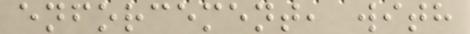enforcement, with
